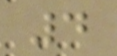4
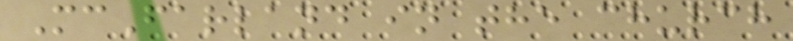McFarland in the church
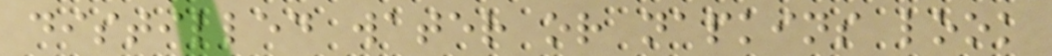distilled water or napkins look
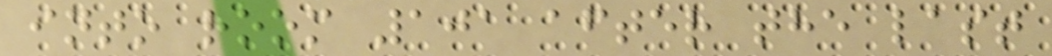into room 101 after the last
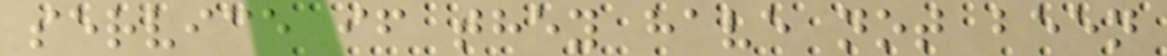service if they have not been
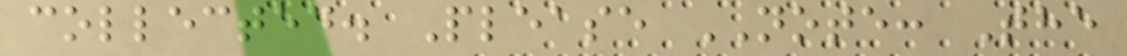collected. Please NOTE: The
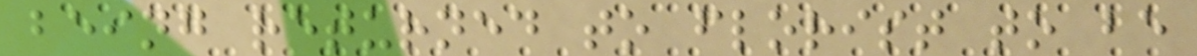being returned to florist to be
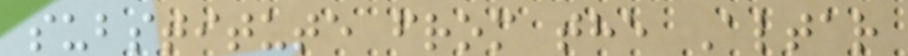substitute from the Altar
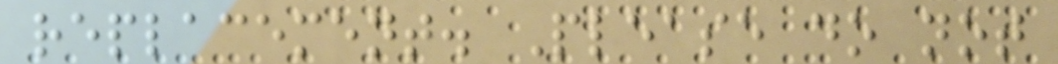replacement. Please do not
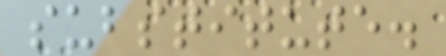substitute.
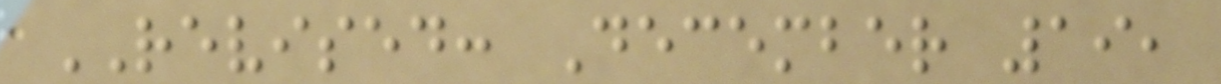REVISED: December 19,
